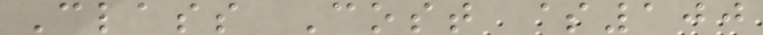Class Cost $100
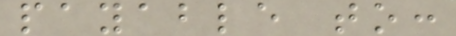payable to:
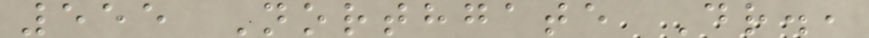555 Northgate Dr.,
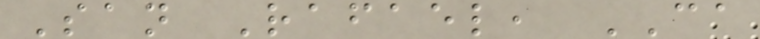San Rafael, CA
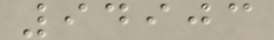94903
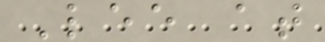Lee at
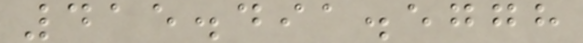415.491.5778
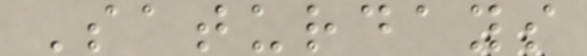Saturdays
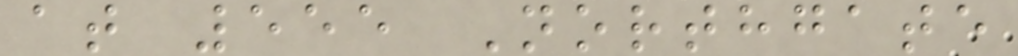at 555 Northgate
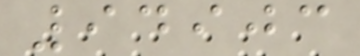94903
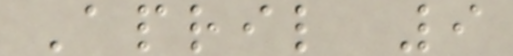April 9
